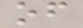of
